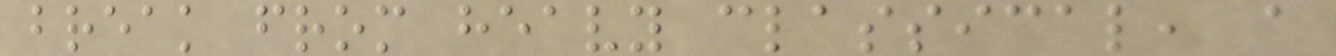break from heavy classical, a
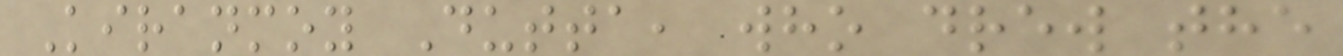Kiranmoy Dutta, who drew the
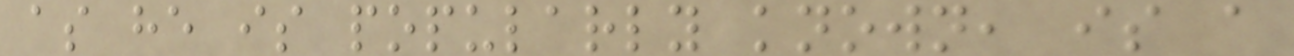as he is popularly known, is a
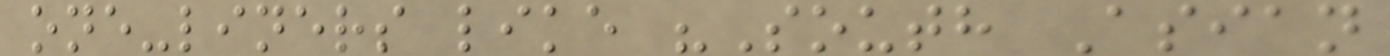one-liners like "South Asian
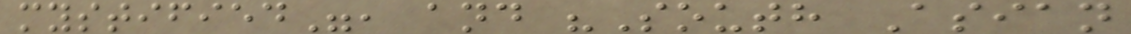mystified", and "South Asian
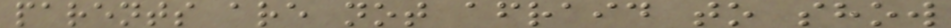parents are not afraid to show
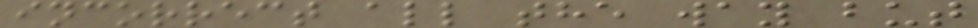incorrect all the way but
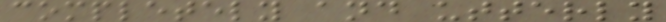completely and utterly
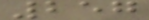257
